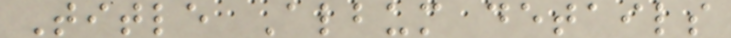Title Album details
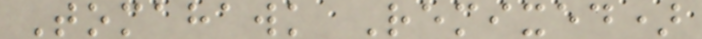Tomahawk Remixed)
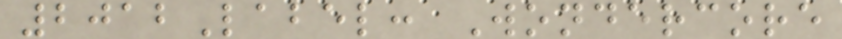2012Label: Wondercore
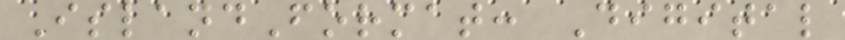IslandFormat: Digital
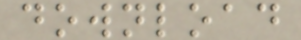download
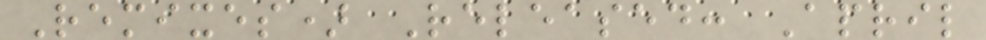Remixes) Released: April
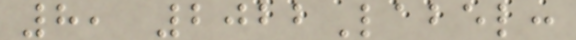8, 2022Label:
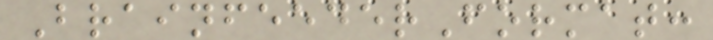BrainfeederFormat:
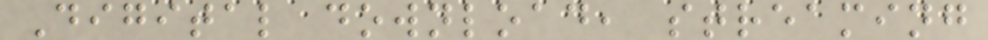Digital download, streaming
